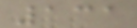131
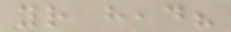your head?
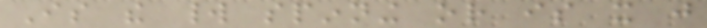Is the world spinning or is it just
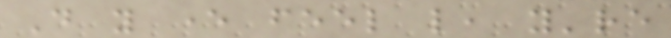Do you ever feel like, you're
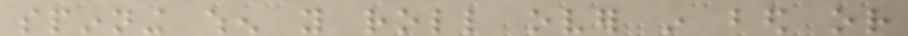spinning when you roll over in bed or
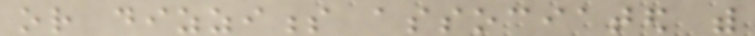or dizziness associated with
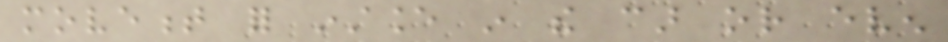movement for instance in the car or even
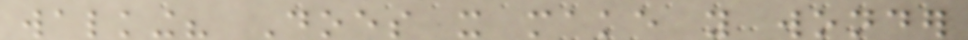walking? Does it make you wonder
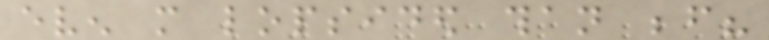even more lopsided than before?
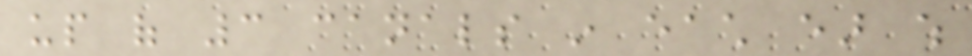up of 3 canals in each ear which
